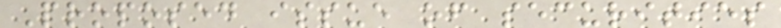Proposed issue of securities
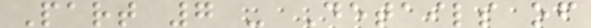Part 7 - Details of
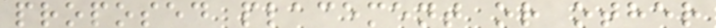proposed placement or other
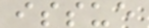issue
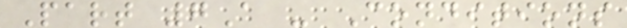Part 7A - Conditions
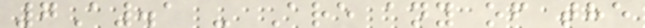7A.1 - Are any of the
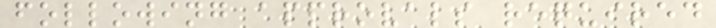following approvals required
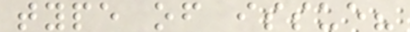type of issue?
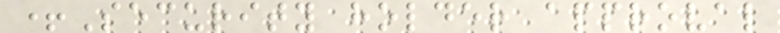+Security holder approval
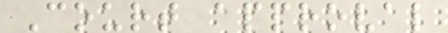Court approval
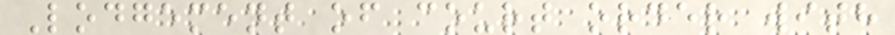Lodgement of court order with
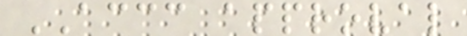ACCC approval
